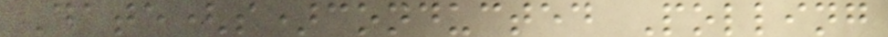Date(s)conducted Polling
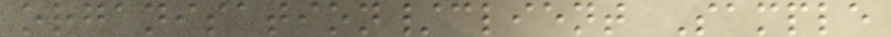organisation/client Sample
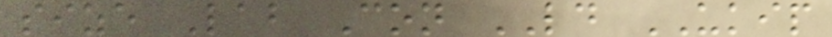size Lab Con LD UKIP
